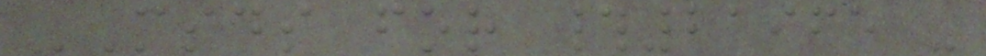MSDS for #21965 -
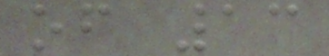of 13
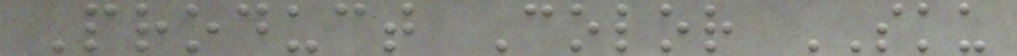Product Color SKU
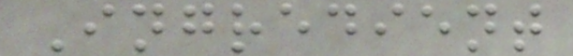Ingredient
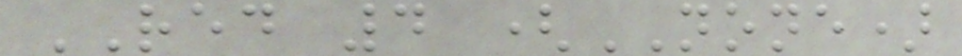RED 4 (NONE)
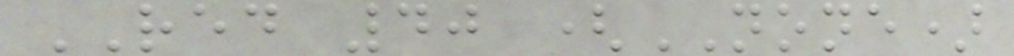RED 40 (NONE)
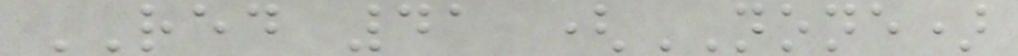RED 41 (NONE)
